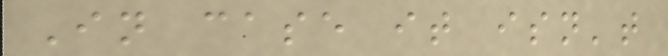In case it isn't
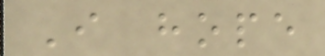I hope
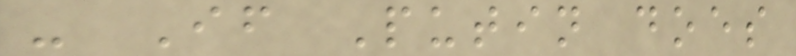- If Putin does
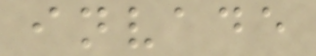invade
